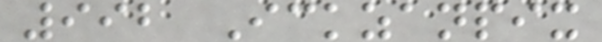992 Ickzanpix
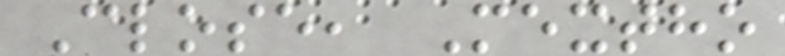Close, Mextho
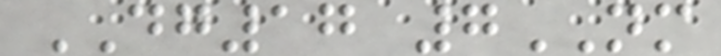DG17 7NM
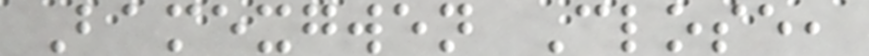Bamexgwen Close,
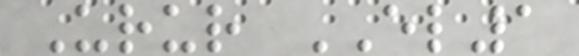Urur EL1
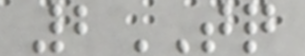2TQ
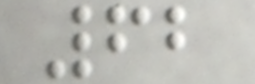62
